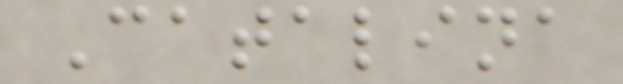Catalina
